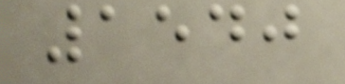1540
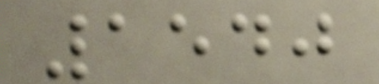1540
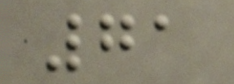71
